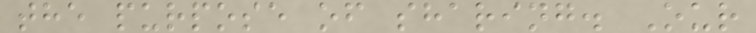the purpose of sharing. Our
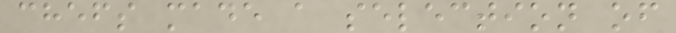chefs made a selection of
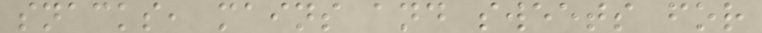snacks, mains and sweets for
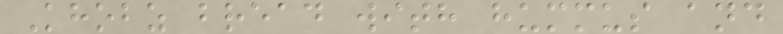Khobz bread with hummus and
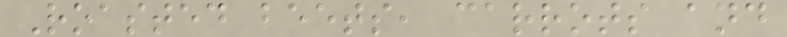Roasted beets, carrots and
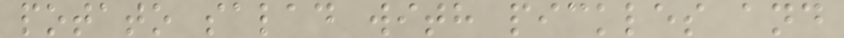potato salad with pickles and
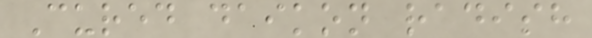Cured daikon radish
